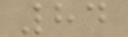84
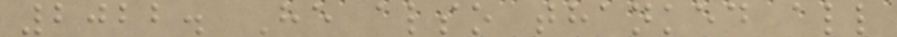2022. He also thanked all
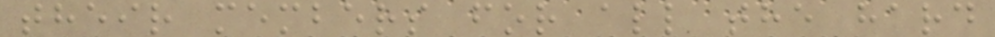their members for all the hard
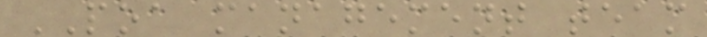POA management team
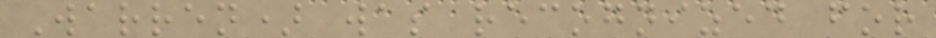Warren) was recognized for
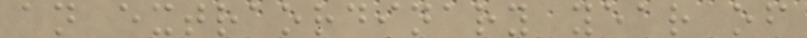an extraordinary year of
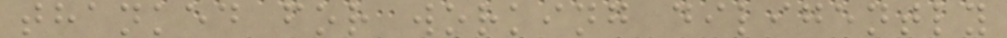thanked for working diligently
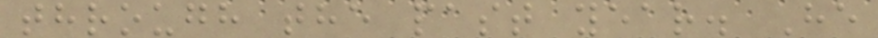through the past year. He
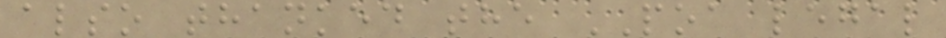also thanked the POA legal
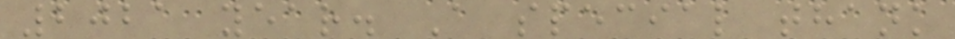2021 year. A special thank
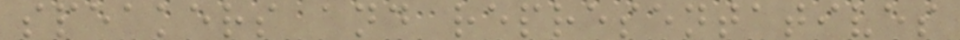speakers and representatives
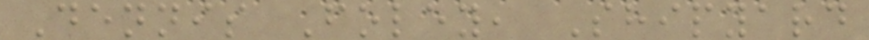Dennis Foley, Shipyard
